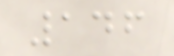146
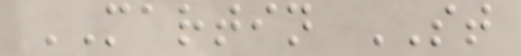MARTIN ST
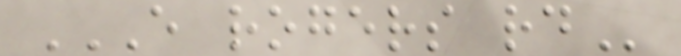E ROGERS RD
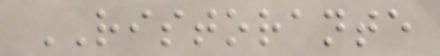RISTORANTE
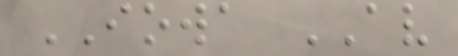IOWA AV
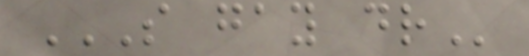S GAY DR
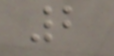2
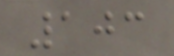103
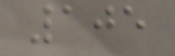105
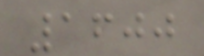1600
